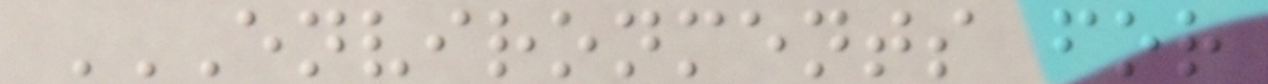ENVIRONMENTS FOR
